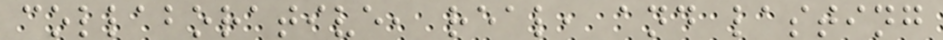collaborative, real, and lasting
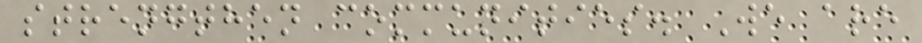strengthen communities. We are
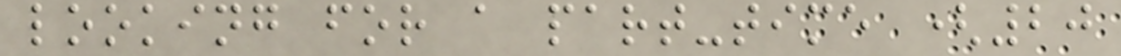looking for a part-time (20
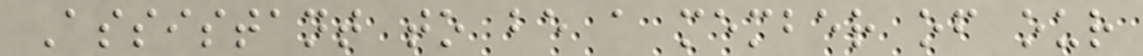Assistant to be a member of our
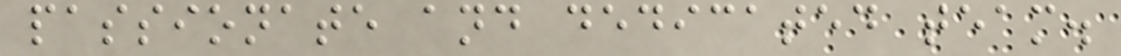passionate and dedicated team.
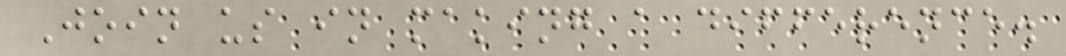Join us in making a difference.
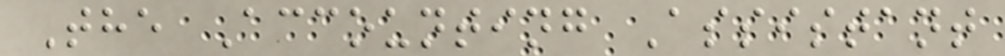The Accounting Assistant
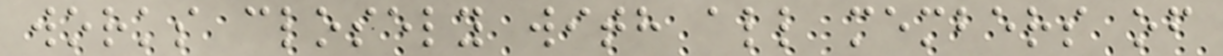works closely with all members of
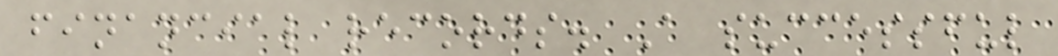financial records. A successful
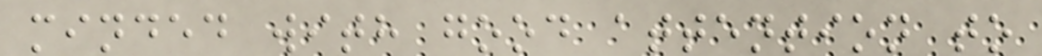minded with good attention to
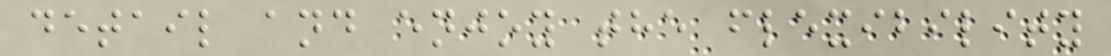detail and enjoy the flexibility
